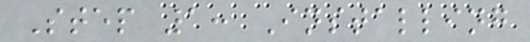Step 1: Installing
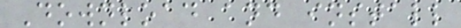Download and install
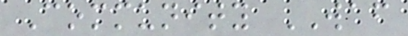Community WAF
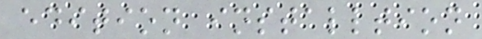edition installtion
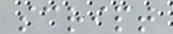script
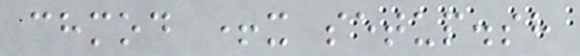chmod +x setup.sh
